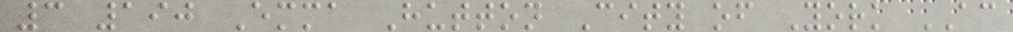3 190 Emma Hutton City of York AC
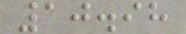10.98
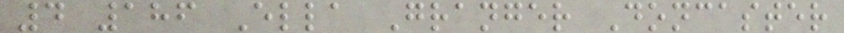4 186 Ella Granger Doncaster
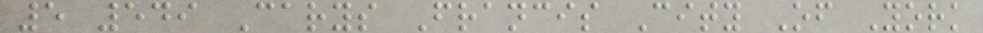5 549 Carys Francis City Of York
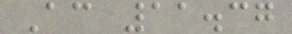Ac 11.37
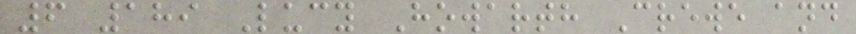6 189 Lucy Howarth Crewe and
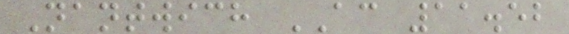Nantwich AC 11.52
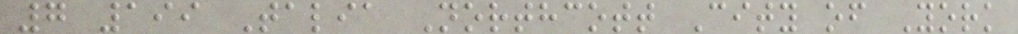7 199 Talia Northcott City of York
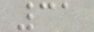31
